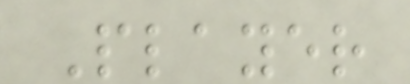Player
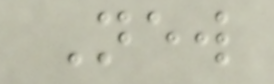New
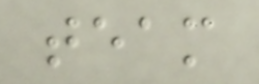team
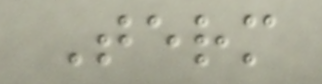Term
